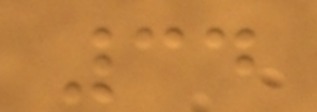34
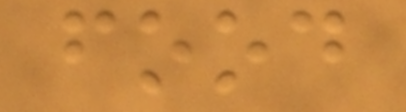food
